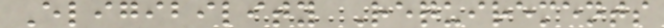Eligibility Requirements
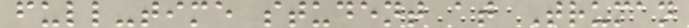full-time student at Truman
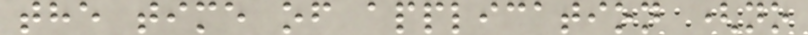the time of application (no
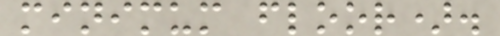minimum floor).
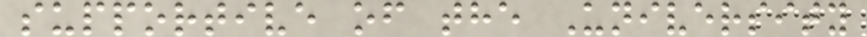supportive of the University
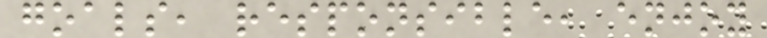goals, responsible, enjoy
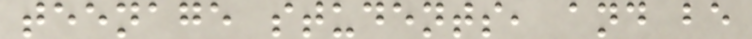teenage students, and be
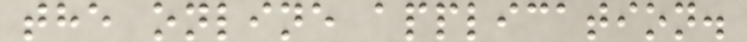the online application.
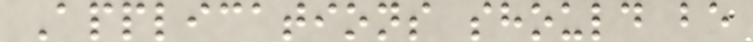Applications should be
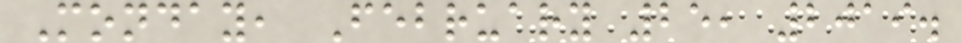Monday, February 25, 2019.
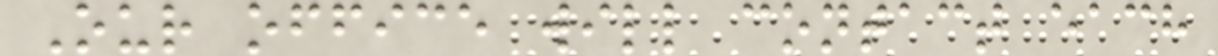Our office will contact each
